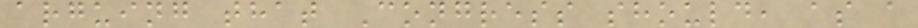arguing that Congress should, as a
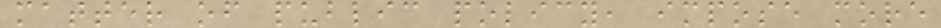matter of public policy, impose more
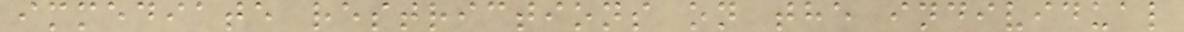immediate restrictions on the individual
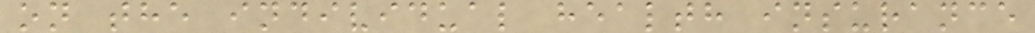on the individual health insurance
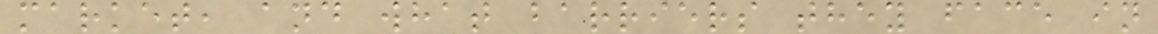market, and what barriers they face in
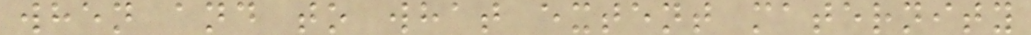when and to what extent maternity
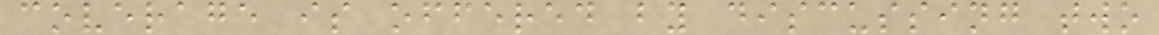coverage is offered by discussing two
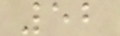52
